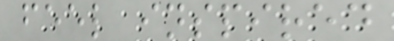feel inspired
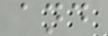and
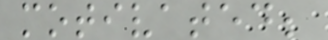motivated;
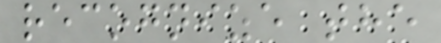recognize the
